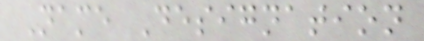Name Designation
